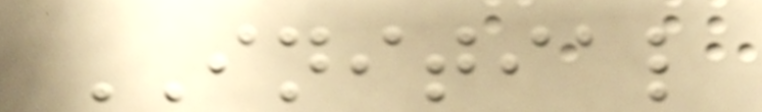INITIAL
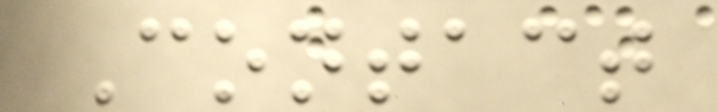Contact
